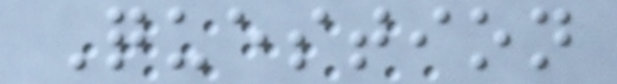Question
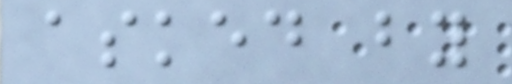asked by
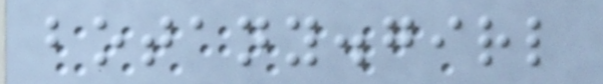botany.girl
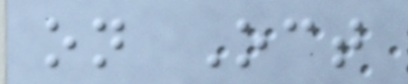on Oct
